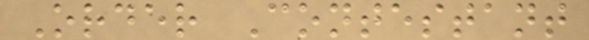Order Contestant
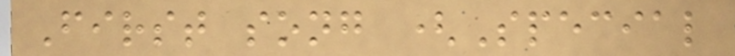First song (Special
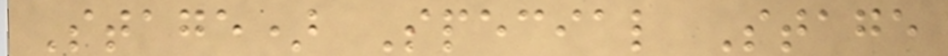Stage) Special Stage
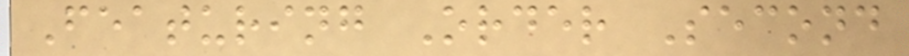Featuring Order Second
